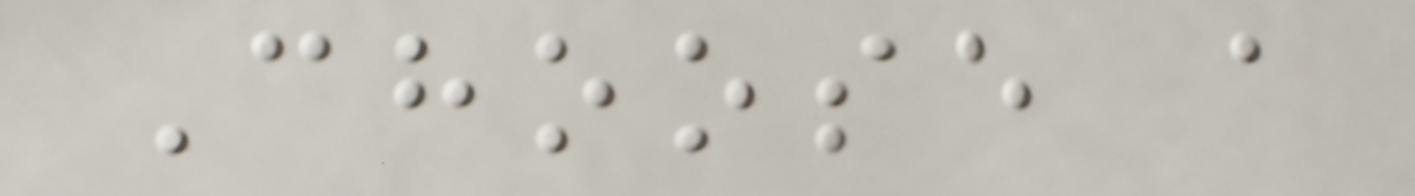Choose a
